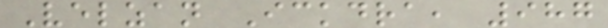Velzan Ickdra, 987
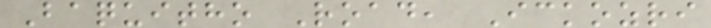Baquitho Road, Ickozri
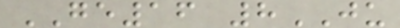GE16 8JU
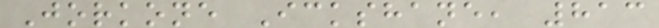Jorkone Ickshane, 813
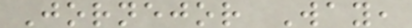Jornejor Way,
